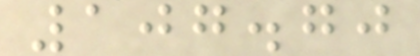107.70
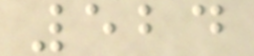524
